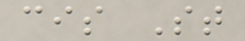cis St
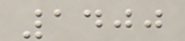1400
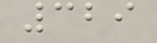329
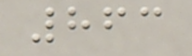863
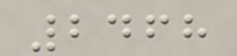2468
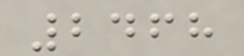2468
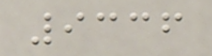9336
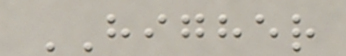HIGHER
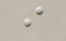i
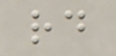rd
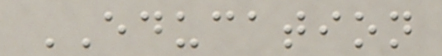EDUCATION
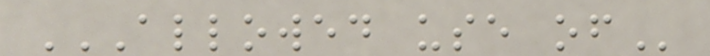ALLOWED USE OF
